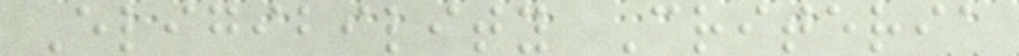Eligibility Criteria
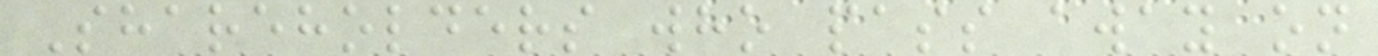Shareholders who pass away on
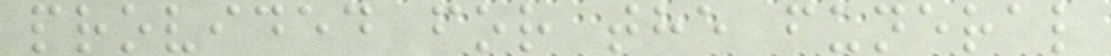provided for the funeral
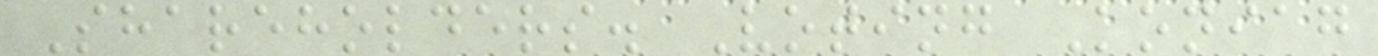Shareholders. Voting Koniag
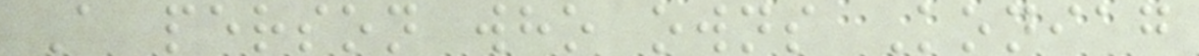A person who owns Koniag
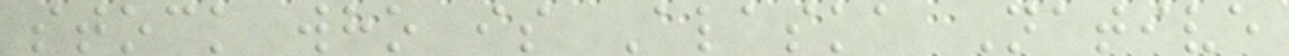stock who is Alaska Native
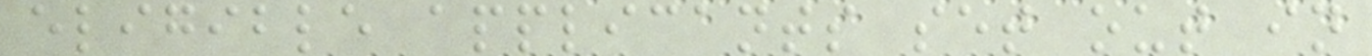eligible applicants set out in
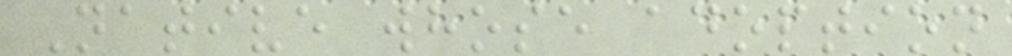Native whose adoption
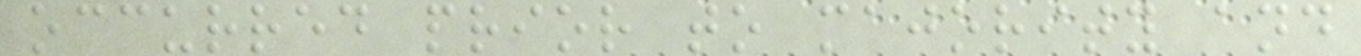occurred prior to majority and
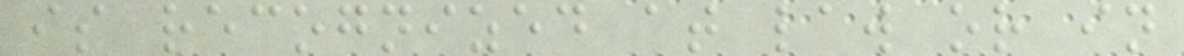is recognized at law or in
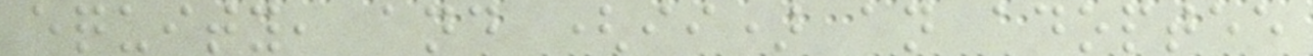equity, and (ii) an adoptee
